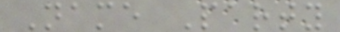Name Party
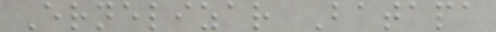Ernelizar Batapa
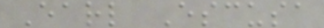Earl Escusa
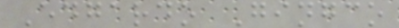Edgardo Gingco
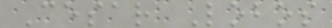Cesar Lobos
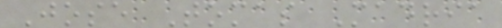Jose Tomas Madria
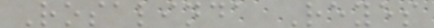Rosalinda Reyes
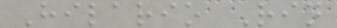Hilario Rin
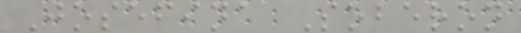Josefina Soberon
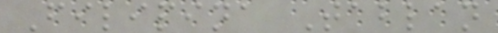Filipina Tablan
